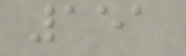151
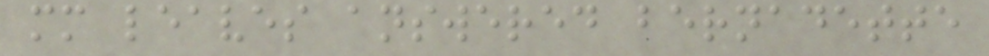mm leaves answered bernadette
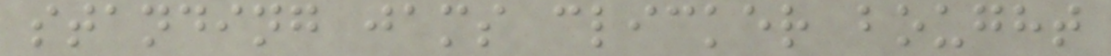standing jams clicker bought
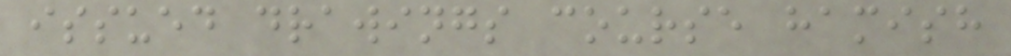issued drawings course hamish
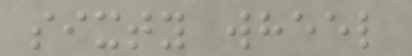sixty wheel
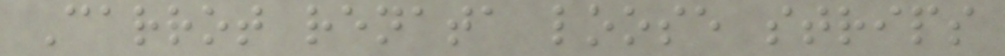Carrot renata loose strips
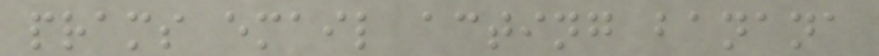prams email acting banana
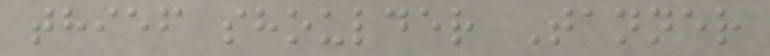thief shoulder Tanner
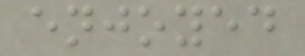enjoyed
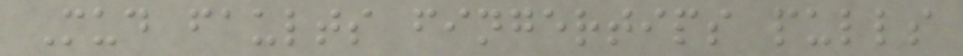Mud faults fingertips pulls
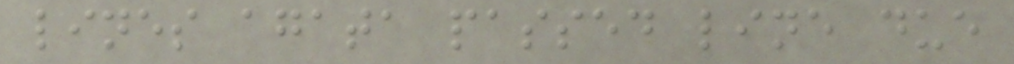lines agata passed line due
